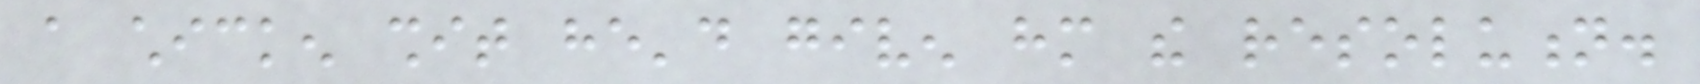a chicken shit he'd given him the resolution.
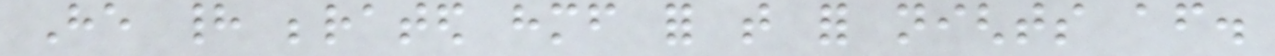He had berated himself for that for nights after.
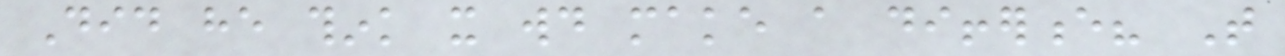Did he think it would make a difference? That
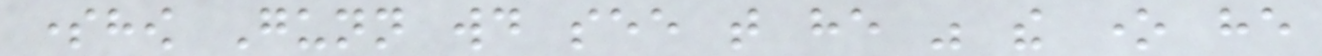somehow Gunn would see that he was the one he
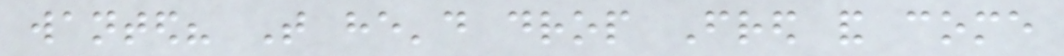wanted? That he'd drop Fred and come
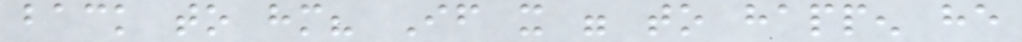back to him? If it were to happen he
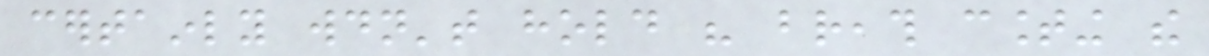certainly wouldn't hold his breath counting the
